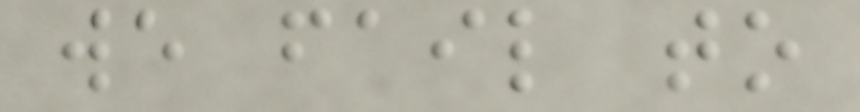we fail to
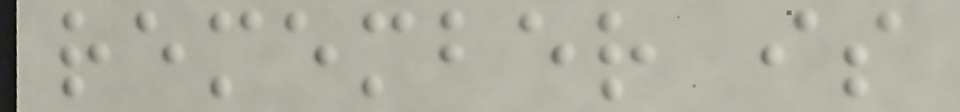remember is
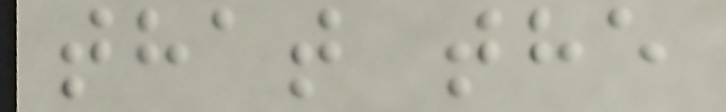that the
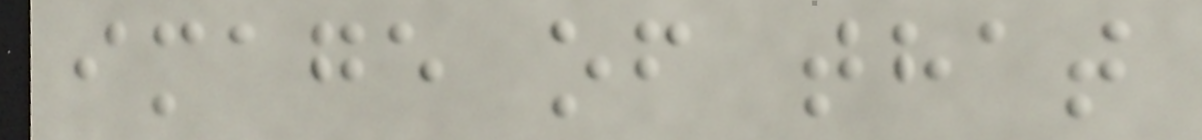image of that
